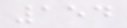154
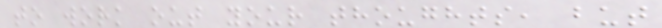to work out your thoughts, but
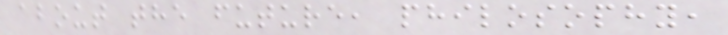about the future, philosophy,
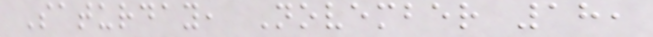Saturday, November 18,
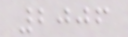2006
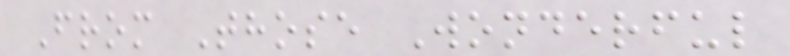From Those Wonderful
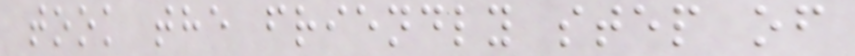took the friendly step of
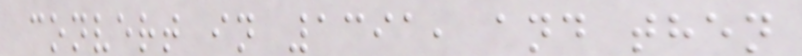convert in 1391, and then
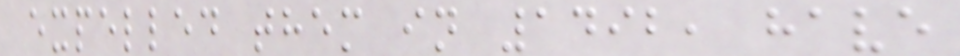expelled them in 1492, have
